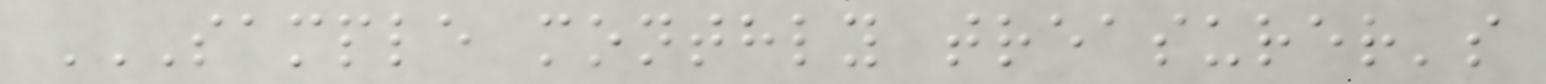SAMPLE MONTHLY TREASURER'S
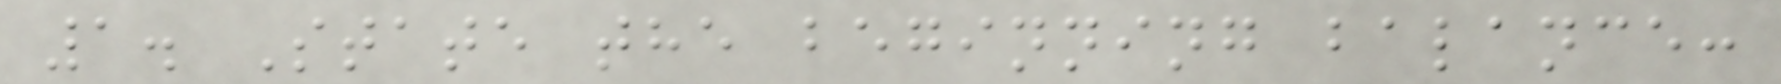1. State the beginning balance:
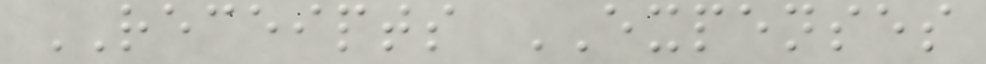RECEIPTS EXPENSES
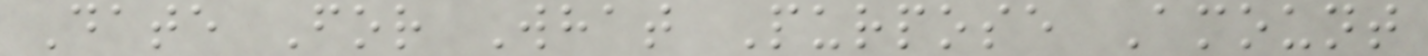Date For What Purpose Amount
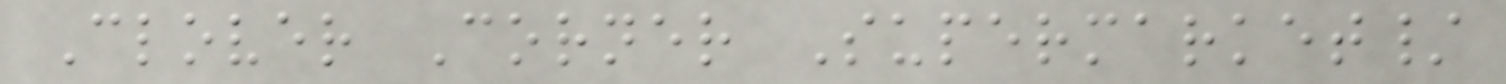Clover Corner Supermarket/
